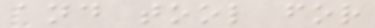and tool for
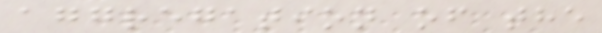aggregation of the
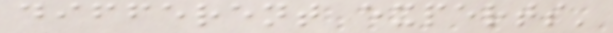different experts'
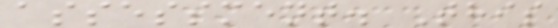assessment. This
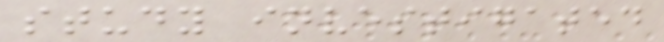study investigated
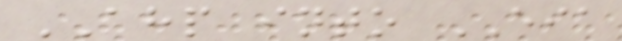AHP into EIA
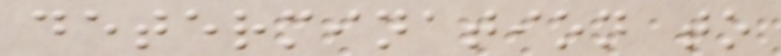determination to
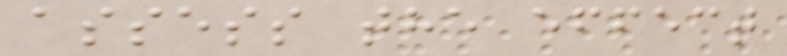assess the effect
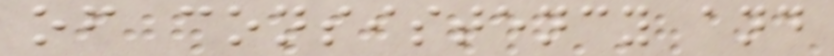of consistency and
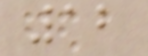12
